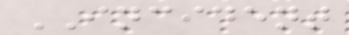INCIDENT
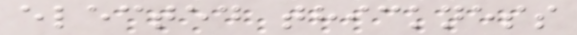elected thickness
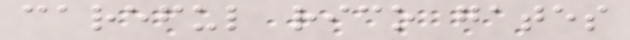careful rico gates
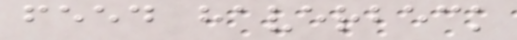feed haverbeck
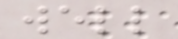well
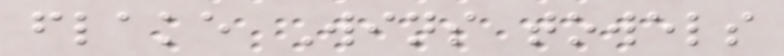flake Wins towels
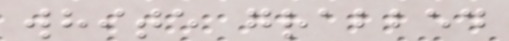white grabbed
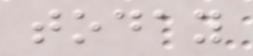today
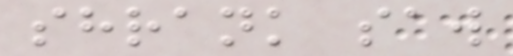shrank saw
